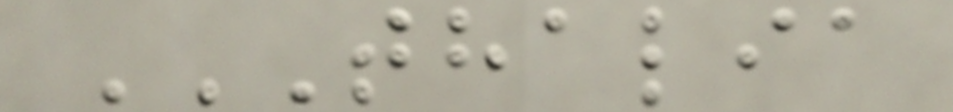THALIA
